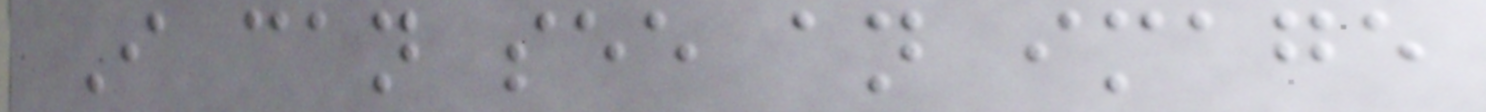I can see an image
